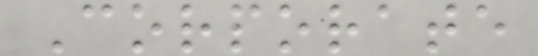Corporate
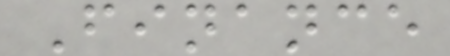Finance
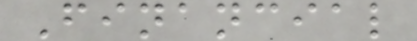Financial
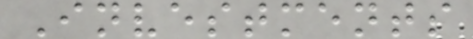Investments
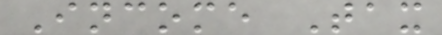Income Tax
